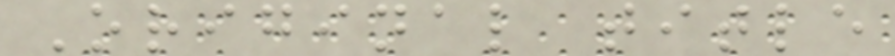Original title
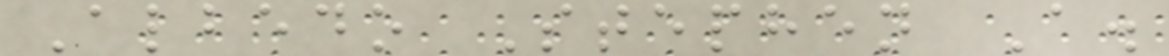Albedo Stephen A.
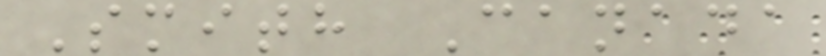Smith Canada
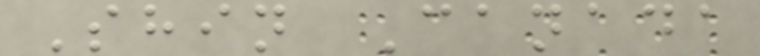Shin Canada
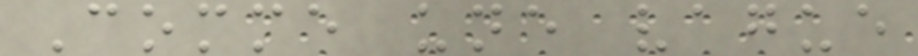Comme une vague
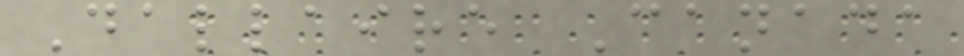Dallaire Canada
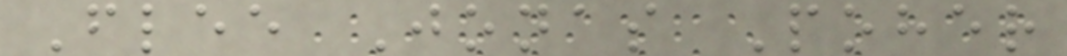Flee Jonas Poher
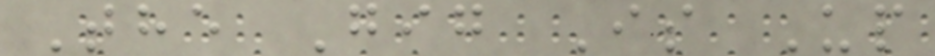The Gig Is Up
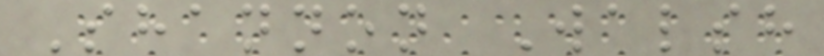Shannon Walsh
